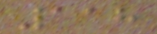118
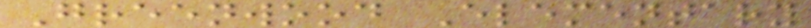Greenwood Elementary
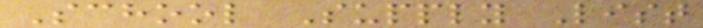School Supply List
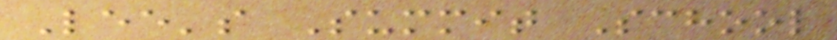Lee's Summit School
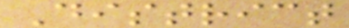District
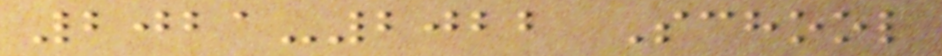2021-2022 School
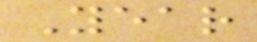Year
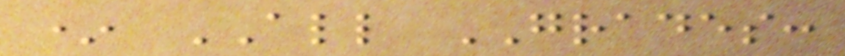* ALL GRADES:
